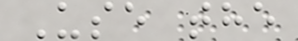Use the
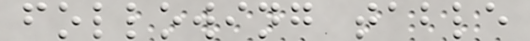following table
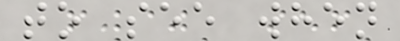to see when
